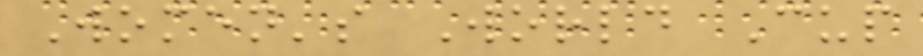Women's World Cup
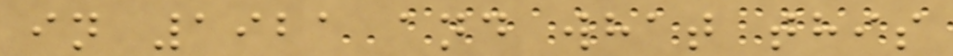in 1921 and what this
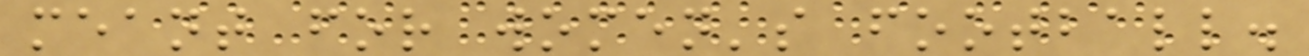meant for women's football.
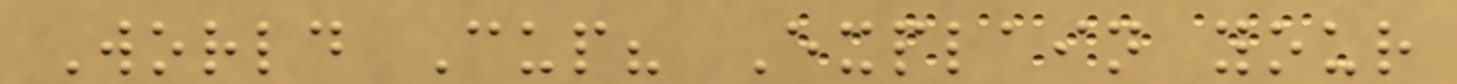World Cup? Explain your
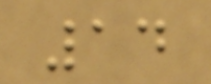14
